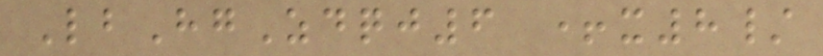LbHgZdqj6 +x8/
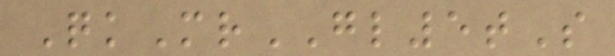QkMrGL5tS
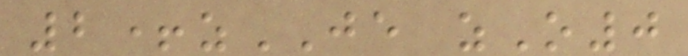2+zJE zO0
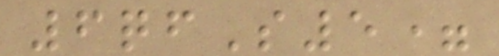6qfS5=
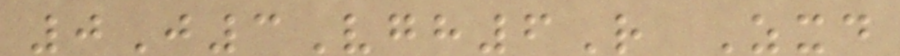0J3Vgh6R Zxd
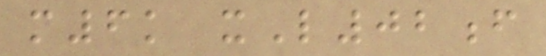m6k xL02f
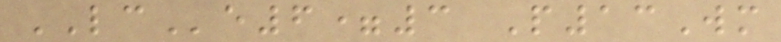LCe6=3 P13Wm
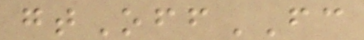gtOffFC
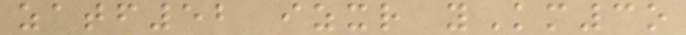zatf52 izxr yKm3o
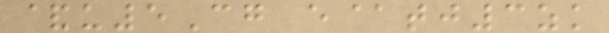&u5Cg e@tj3zk
